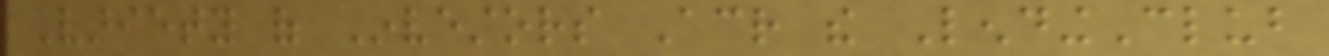Variety of Investors Across the LendingClub
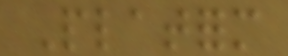Platform
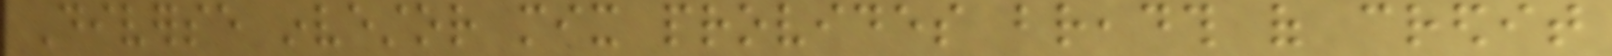Diverse investor mix provides breadth of credit
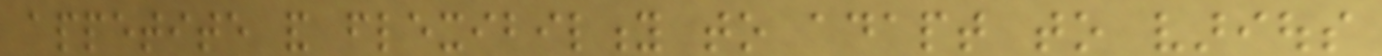appetite and flexibility to adapt to various
